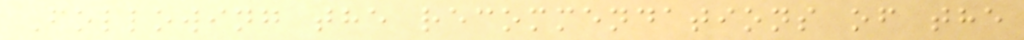Following the recommendations of the
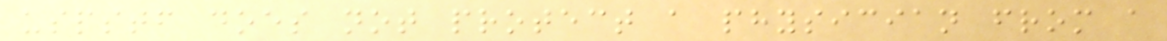uspstf does not protect a physician from a
